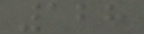128
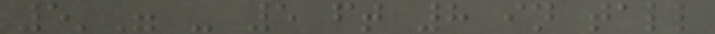5'" - 5 ft 8 in tall
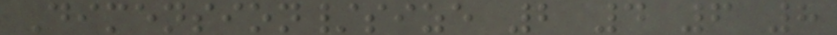Dimension/size 2 4 6 8
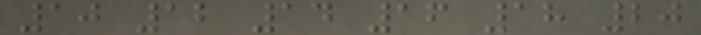10 12 14 16 18 20
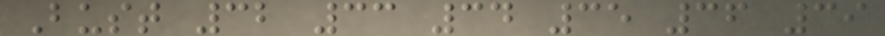Bust 32 33 34 35 36 39
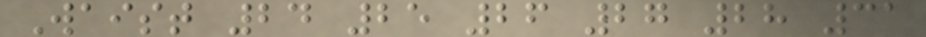Waist 24 25 26 27 28 31
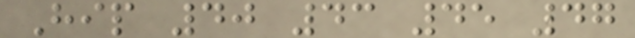Hip 40 43 45 47
